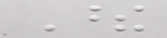These
